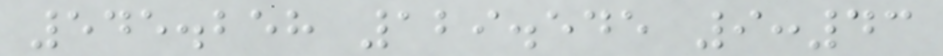545.258 129.545 9:43
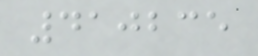410235
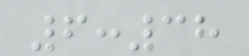6:38
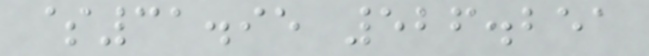$31.95 526.251
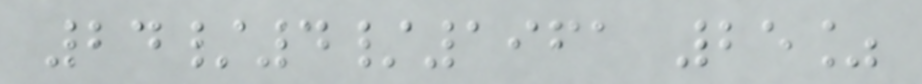24/4/1961 25%
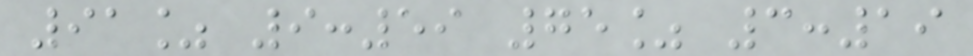91% 9:59 75% 3:19
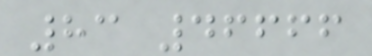83 46666
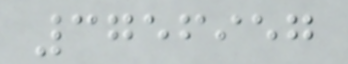3756957
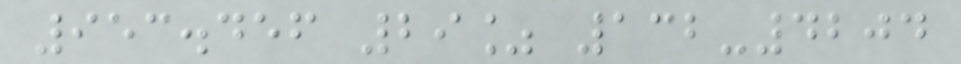953.456 29% 132-4204
